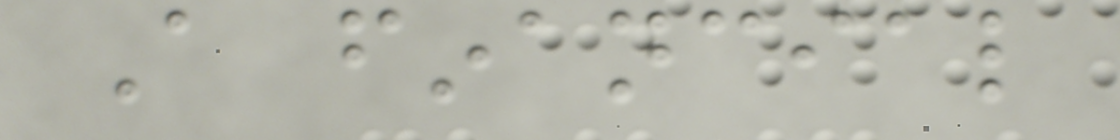A financial
